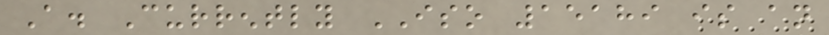A. Currently ISO 15189 is an
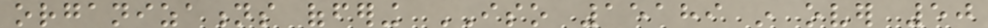organizations offering ISO 15189 in over 50
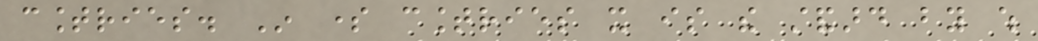countries. In some countries it is the standard by which
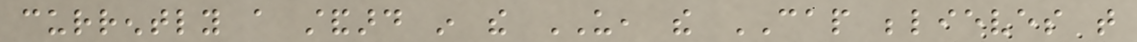currently a standard in the US, the CAP believes that
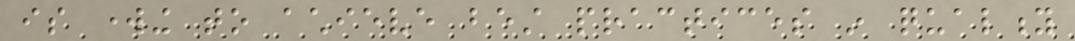is working to achieve best practices in quality
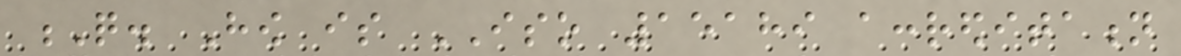Q. How is ISO 15189 accreditation
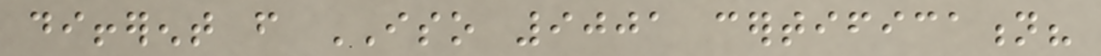different from ISO 9001 certification?
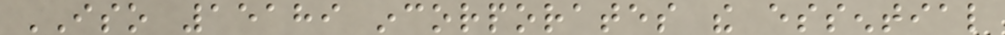ISO 15189 incorporates the essential
